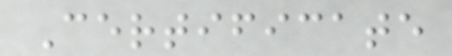Certificate
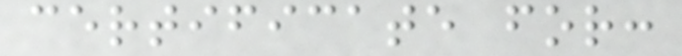certificate for:
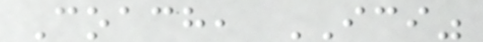Coach, ICI"
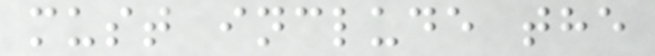must include the
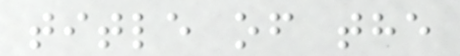title of the
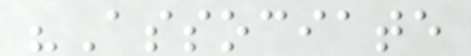"Associate
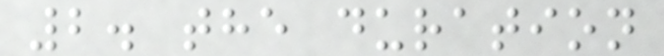2. the duration
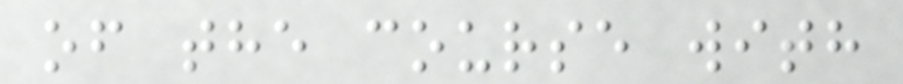of the course with
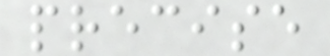precise
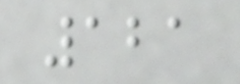121
